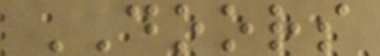DOORS
